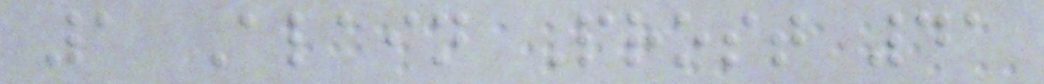1 Alain Prost 41
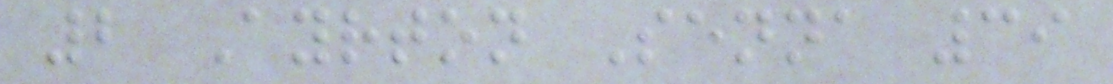2 Ayrton Senna 39
